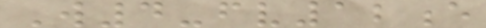W4-fv12e
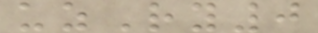uzRy0
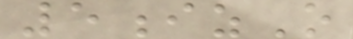5izO
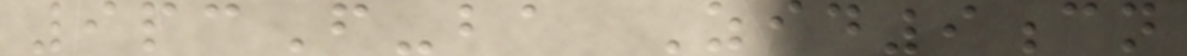9pcF-ba Zid9cn
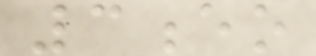3eo
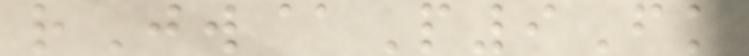rJw@P9Fk
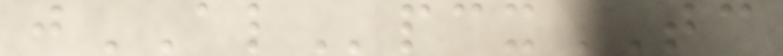jALpcxTC
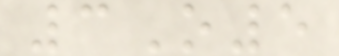3O5
